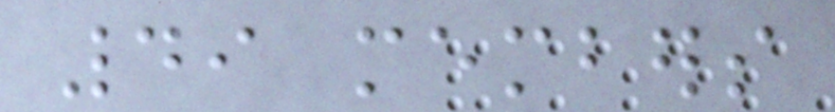49 members
